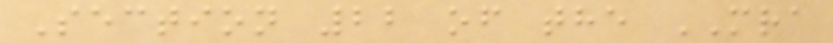Section 22 of the MRA
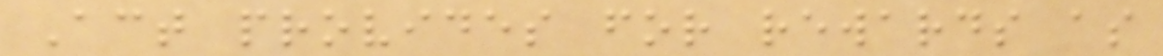Act provides for rewards as
